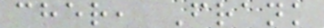cher, Frank
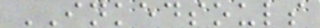INKEDSOULS
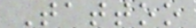Tattoo
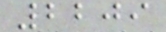2209
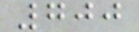700
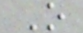O
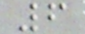6
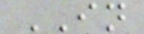IN
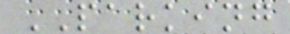PARKING
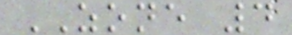ZONE 4
